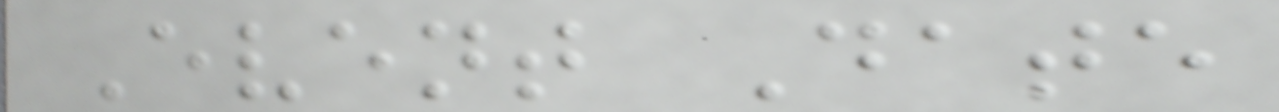Event Date
